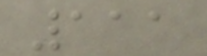111
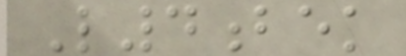L4bek
